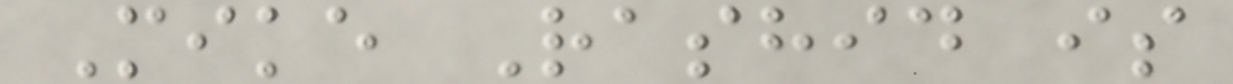Mike Rashid is
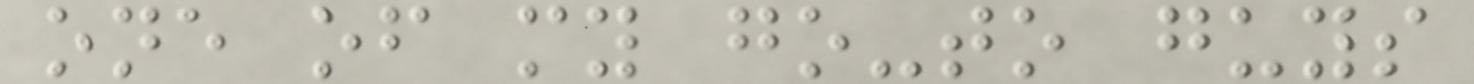one of my go-to guys
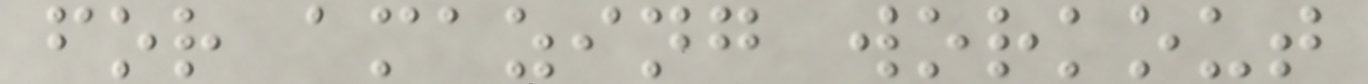for amazing workout
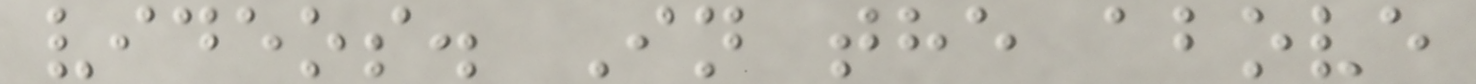videos. In the above
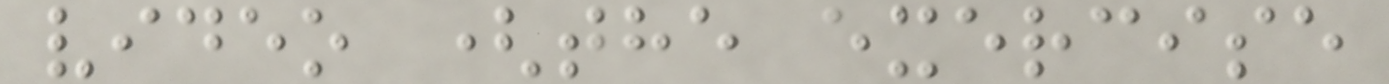video (the exercise
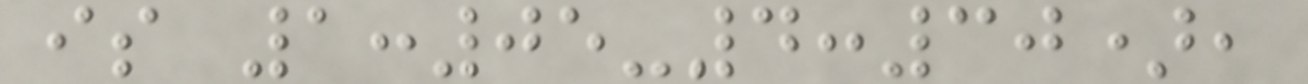is 1:05-4:30),
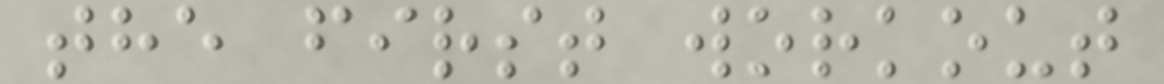the first workout
